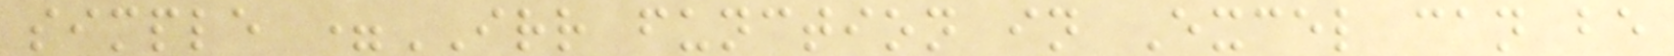simple =IRR function in Excel can be
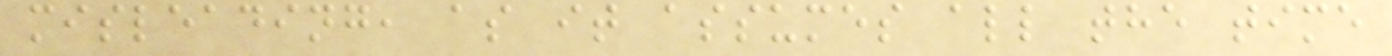misleading, as it assumes all the time
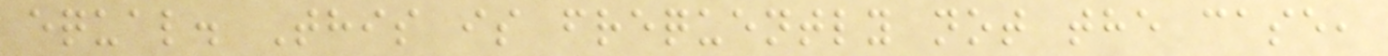equal. This is frequently not the case,
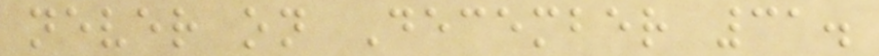never on December 31.
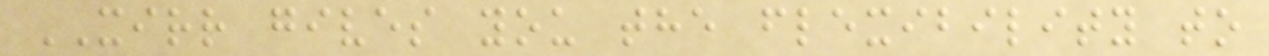XIRR gives you the flexibility to
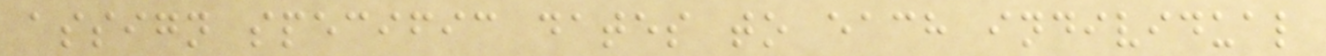assign specific dates to each individual
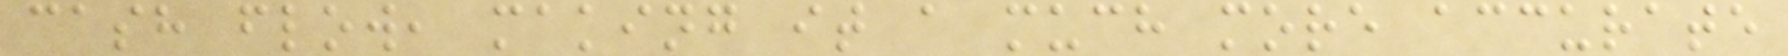cash flow, making it a much more accurate
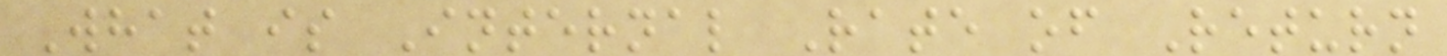What is Internal Rate of Return
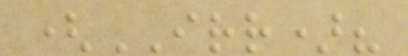(IRR)?
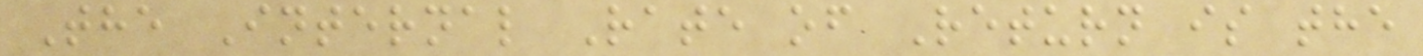The Internal Rate of Return is the
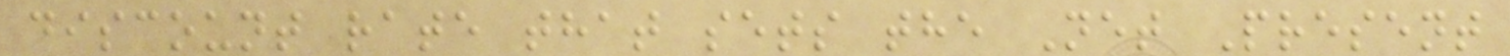discount rate that sets the Net Present
